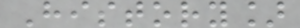History]
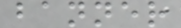banner
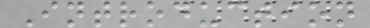Introduction
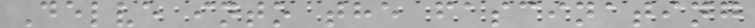Delve into the fascinating
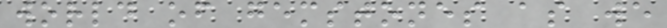world of gemstones as we
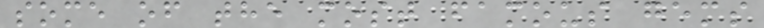some of the most famous gems
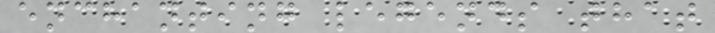enchanting legends that
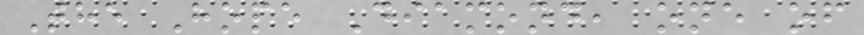The Hope Diamond, one of
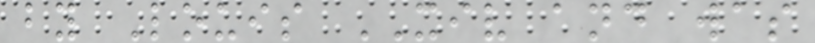by Louis XIV and was
